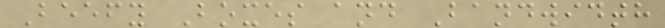Beefy Boxes and Bandwidth
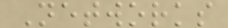Networks
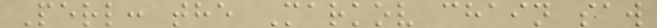Perl: the Markov chain saw
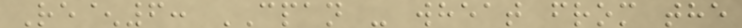Re^6: CPAN - wheat from the
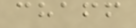chaff
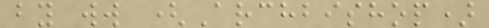by ww (Archbishop)
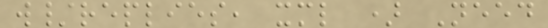w/replies, xml ) Need
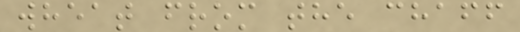wheat from the chaff
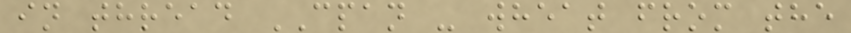in thread CPAN - wheat from the
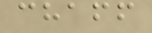chaff
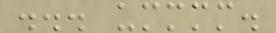... ummmm.
